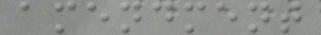amendment
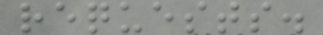requests.
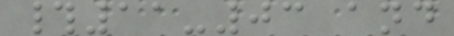#11-03 and
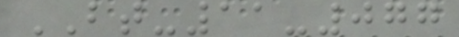BT-11-077
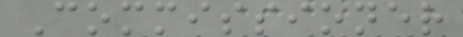Commissioner
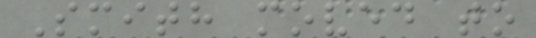Smith moved to
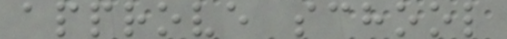approve school
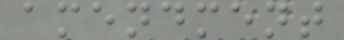amendment
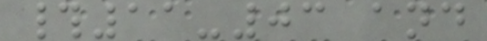#11-03 and
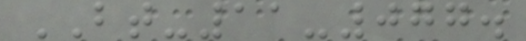BT-11-077.
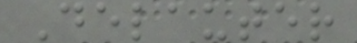Delauter
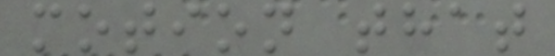motion that
